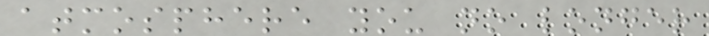atmosphere you no longer
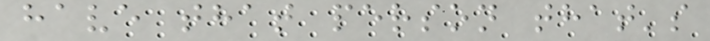have that person that's
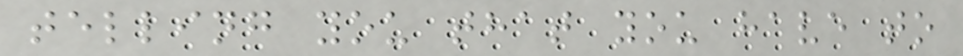telling you that you have to
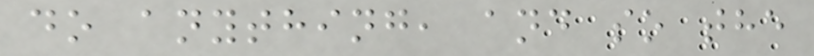do anything, and so the
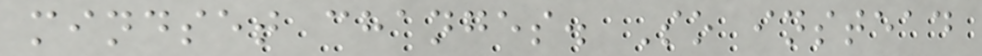mindset changes. So instead
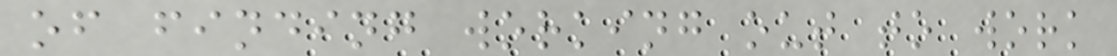of finding working out to work
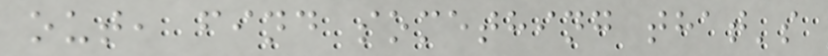out, find something that's
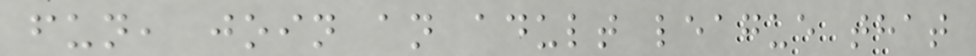fun, join an adult league that
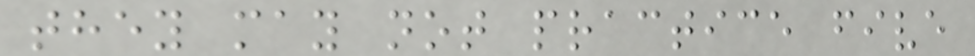they may not practice five
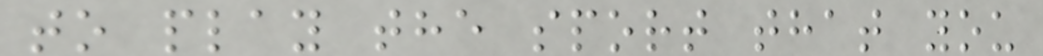to play the sport that you
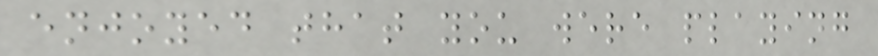enjoyed that you were playing
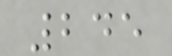245
